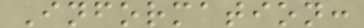Information:
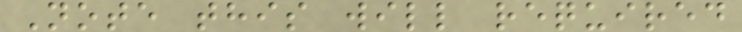Note this will required
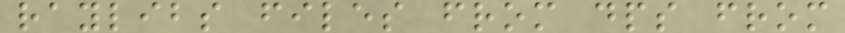raylibs files from dps from
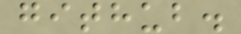github.
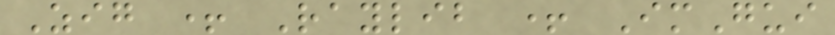Zig + Raylib + ImGui
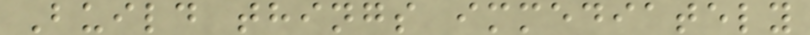Build things immediately
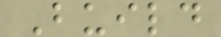Build
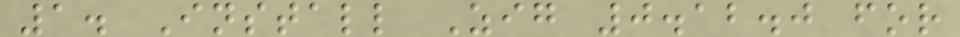1. Install Zig 0.12.0 for
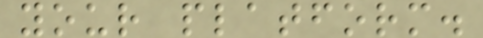your platform.
